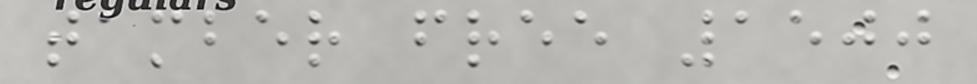tamber free 1500
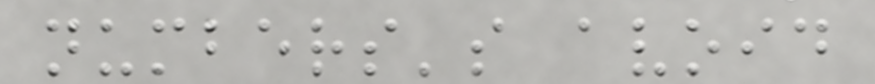numbers's avoid
